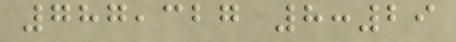787,327 8:29
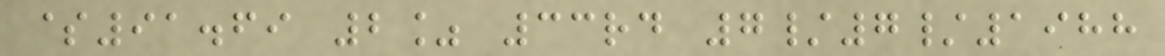$91.69 2% 33rd 7/7/1988
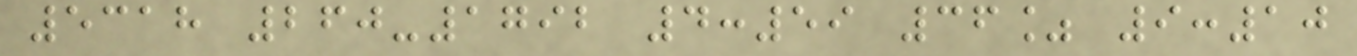5318 260-1792 4:59 36% 9:10
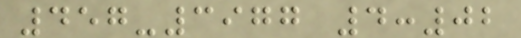457-3977 4:02
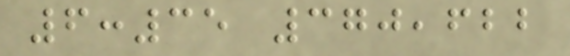6:35 370,622
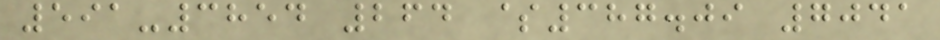591-3854 264 $387.09 7041
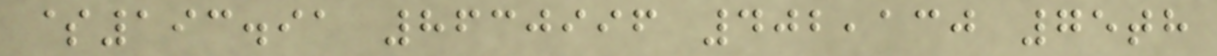$193.91 8630996 402,130 75th
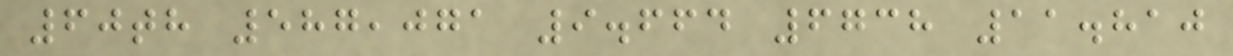60th 587,071 9.664 6738 11.810
